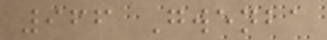966 Gwenba
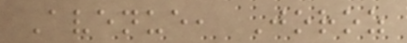Avenue, Joroz
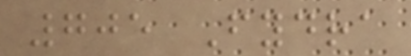705 Fydra
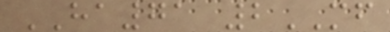HA71 2MF
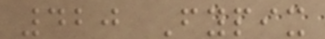420 Fypix
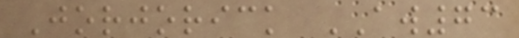Jorjorick AW73
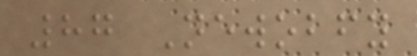87 Newobfy
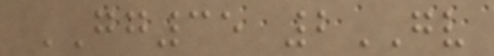GG35 2GV
